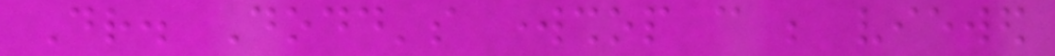Dr. Dodd's workshop can be viewed
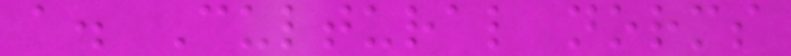a. Cultural norms
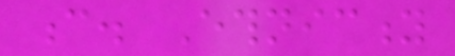c. Ethnicity
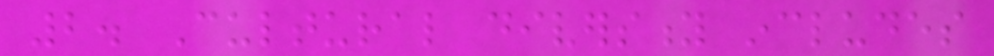2. Cultural diversity includes
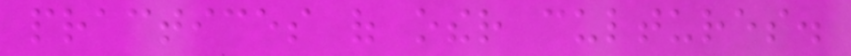practices of other cultures.
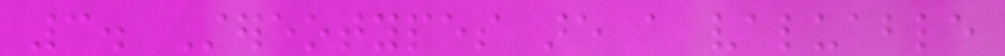3. Stereotypes are a valuable
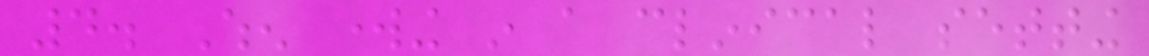4. When working in a clinical setting
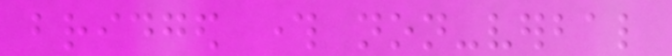bridged through non-verbal
